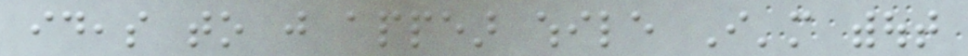ideas to just appear while I'm without
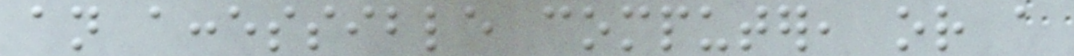an accessible computer, or a
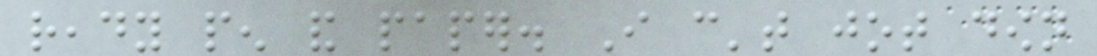ready pen and paper. I can't jot down
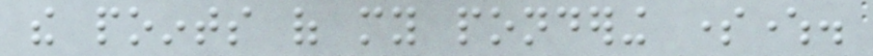the points of my pondering somewhere.
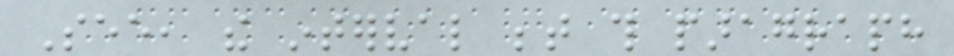See, the interval between this paragraph
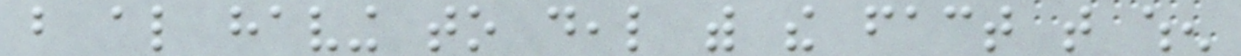but also having to deal with the fact that when
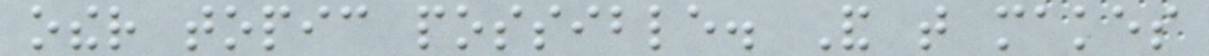other topic possible. And that makes
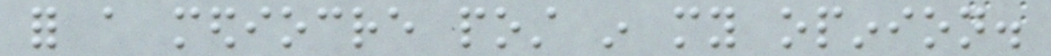for a mediocre post in my opinion.
